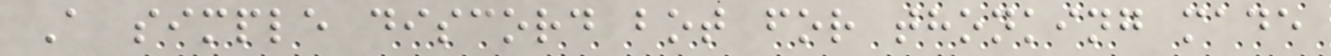A simple discord bot for thonking made
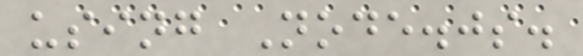using Node.js.
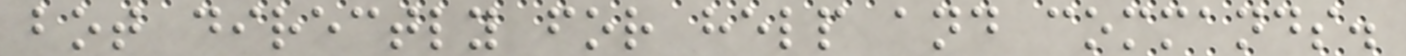bot directly for help and commands.
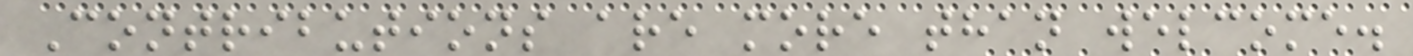Contributions are more than welcome.
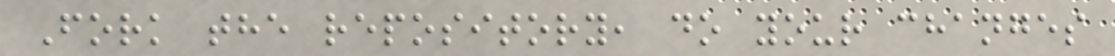Fork the repository, do your changes
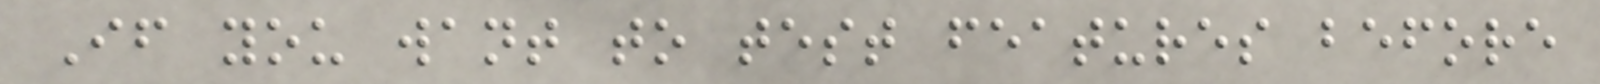If you want to test features before
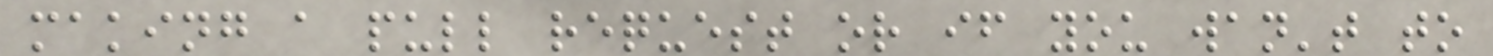making a pull request or if you wan't to
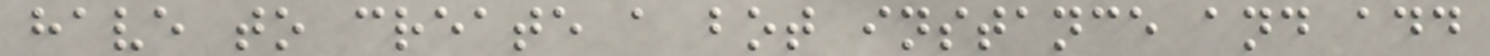have to create a bot instance and add
